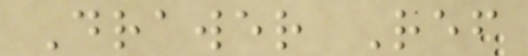Drawer Ref
